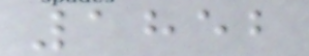1852
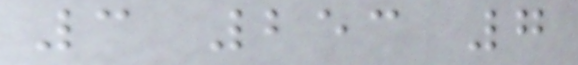3 253 7
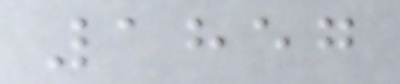1857
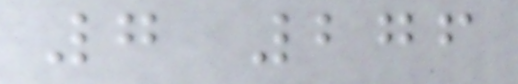7 276
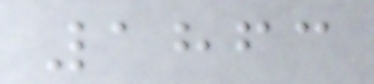1863
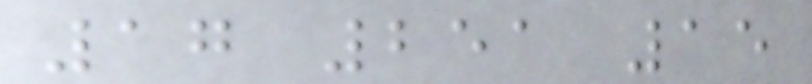17 251 15
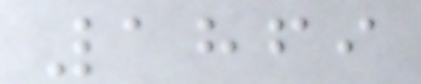1869
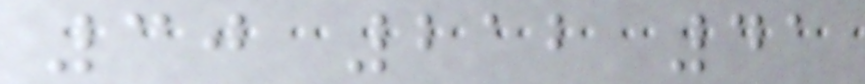30 212 41
